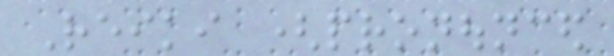Reiki (pronounced
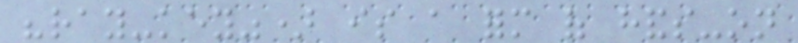"ray-key") is a form of hands-on
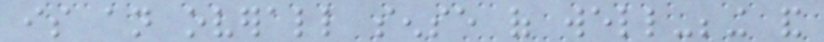is an overall sense of well-being and
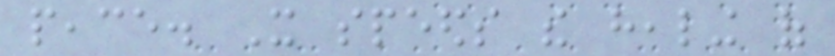peace. It speeds the healing of
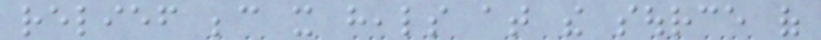relief because it heals at the source of
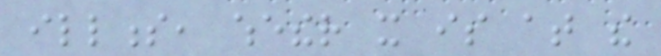illness, whether it is at the
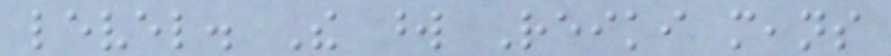level. The word Reiki means
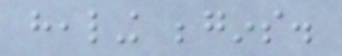healing begins.
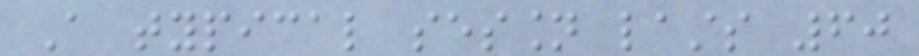A typical session lasts 60
